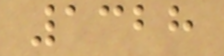1328
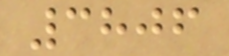3806
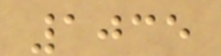1035
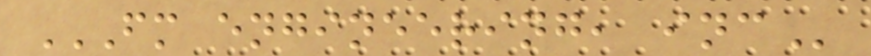FM ENGINEERING, INC
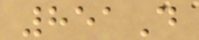851D
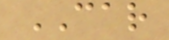CAR
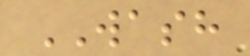WASH
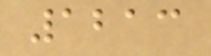1213
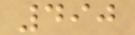490
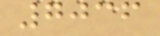7036
